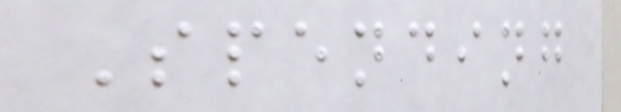Spending
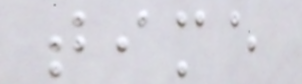time
